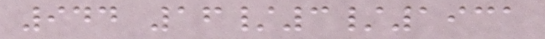944 16/3/1931
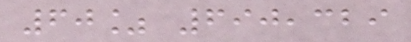60% 690,329
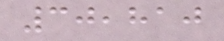30,810
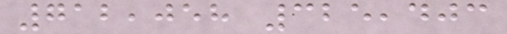712,058 325,403
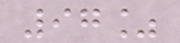97%
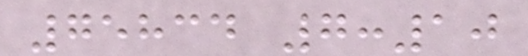75834 7:10
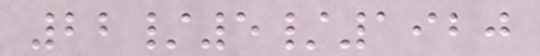22/5/1920
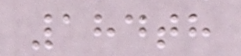184th
